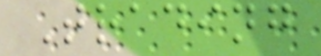Trading
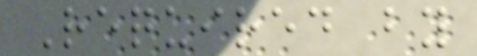Required by
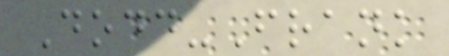Dodd-Frank
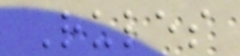Rules
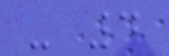- 4
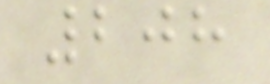208
